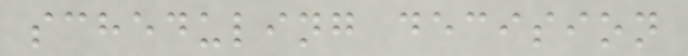scheduling decision
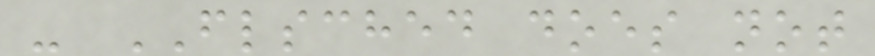- FLSCHED does not
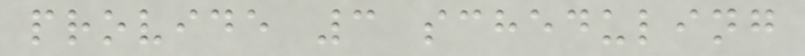provide 3 scheduling
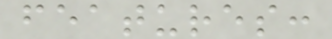features:
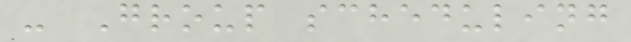- Group scheduling
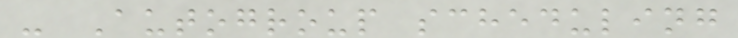- Autogroup scheduling
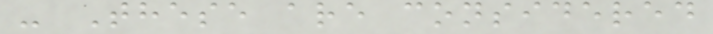- These are considered
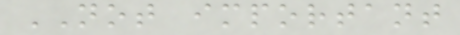NOT important
